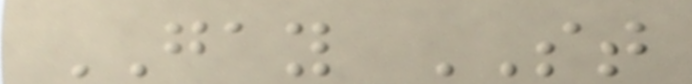GAY ST
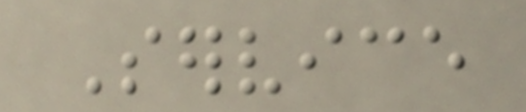Service
